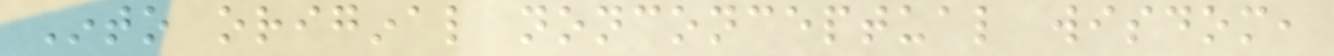Into original nonconceptual wisdom,
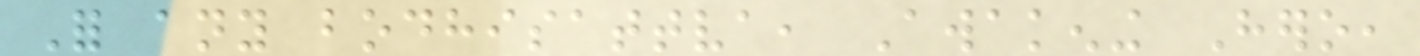For any bodhisattva, Awakening Hero,
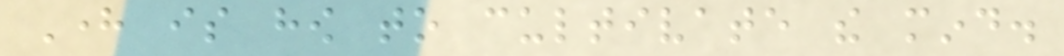Here is how to cultivate the mind.
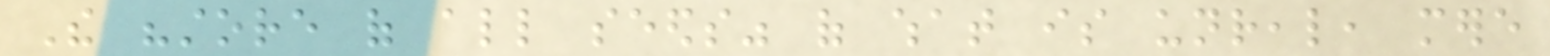The "store of all seeds" of what is unreal, mere
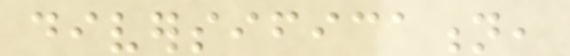diversification,
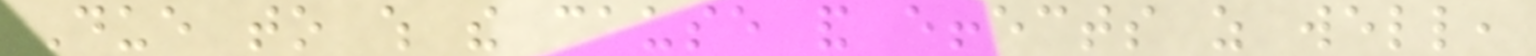Due to which the cause and effects as well,
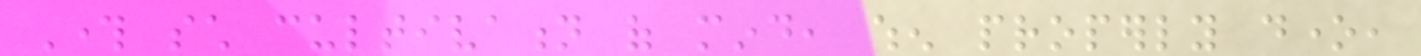Through such cultivation of mind, when properly done,
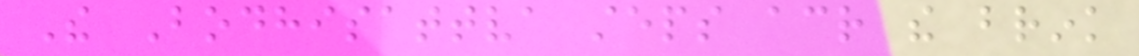The Bodhisattva steps across the brink
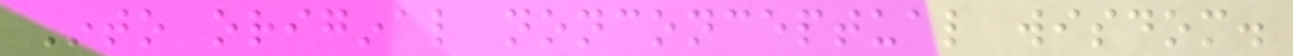Into original nonconceptual wisdom.
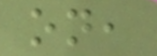on,
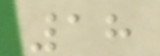18
